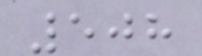508
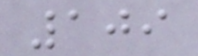109
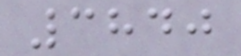3840
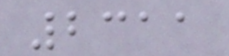2311
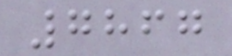7867
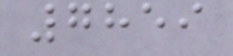7859
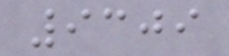9309
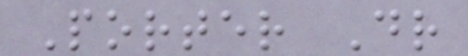Porter Dr
